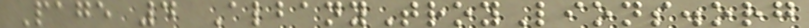Page 4 AlbanyTroyLions.org
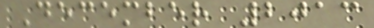December 2013
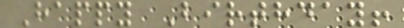Happy Birthday!
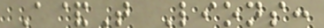A&T Lions:
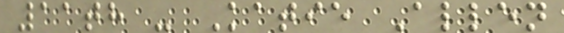11th - Katie Allen
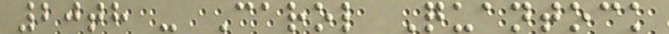20th - Carol Quantock
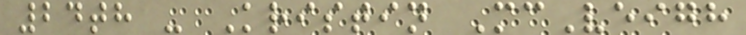24th - Kristin McVeigh
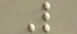L
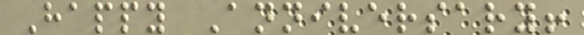Happy Anniversary!
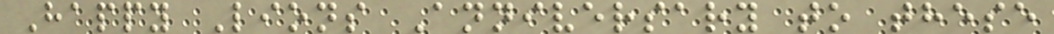Happy Lions Anniversary to these
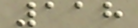118
